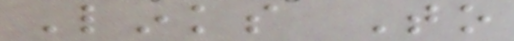Links To
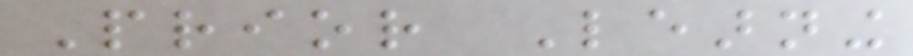Prior Learning
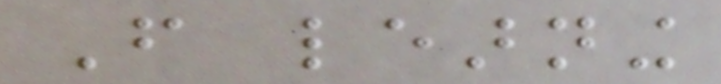From learning
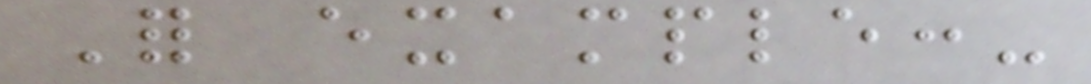For example:-
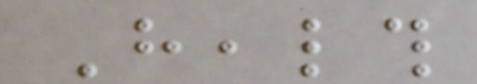Health
